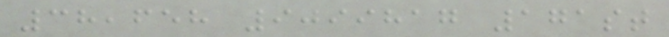38,658 9099817 171st
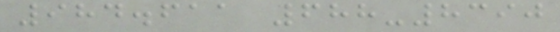984.611 688-8390
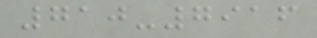710-7916
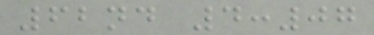62nd 4:07
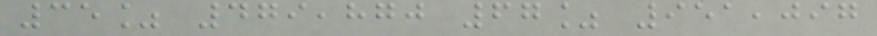35% 479,870 67% 951,097
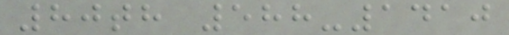80th 588-1410
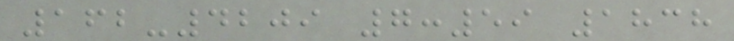162-4209 7:59 1838
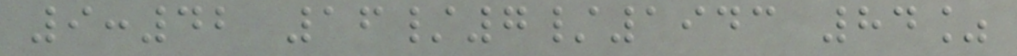9:42 16/7/1943 84%
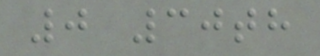0 30th
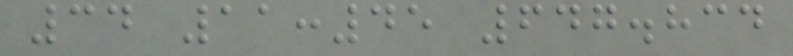34 11:45 647.834
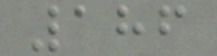186
